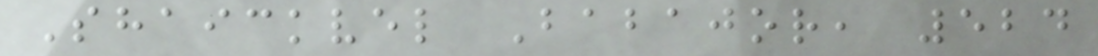Shaickvel Babajor, 524
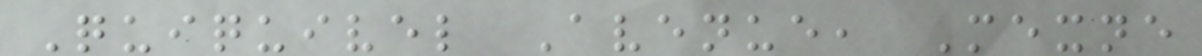Quiquivel Avenue, Mexne
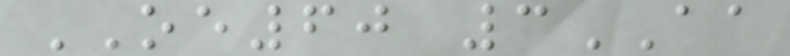OE60 3AA
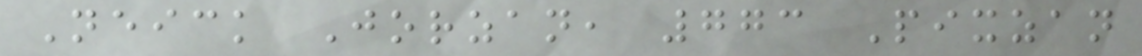Neick Jorzan, 773 Pixzan
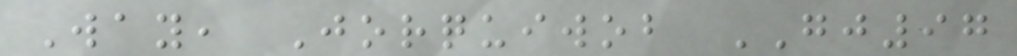Way, Jorquiwob GJ97
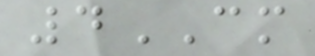4CM
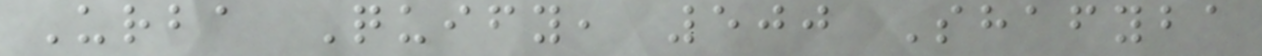Urba Quify, 500 Shafyba
